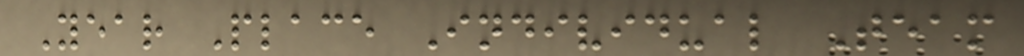Year Place Individual Team
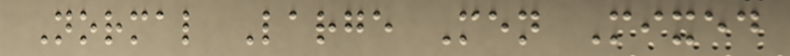Normal Large Men Mixed
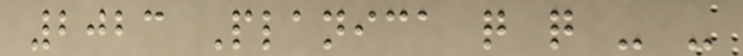2023 Planica q q - -
